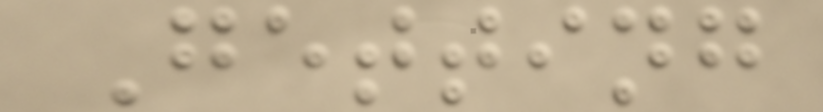Getting
